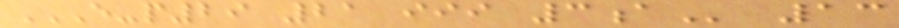E-P29 21 III 3A 13
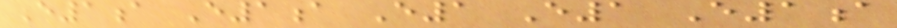E1a E1a E1 E1 E1a
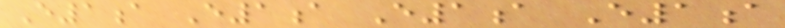E1a E1a E1a E1a
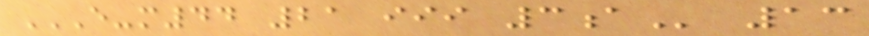E-M44 21 III 3A 13
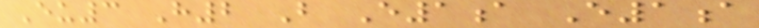Eu3 H2 B E1a E1a
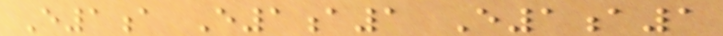E1a E1a1 E1a1
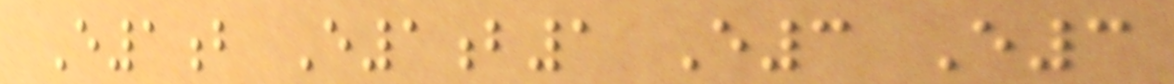E1b E1b1 E3 E3
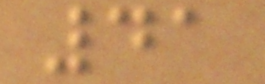41
